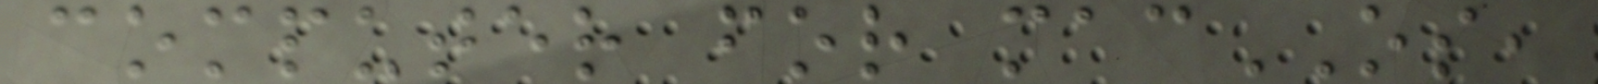computer for macOS,
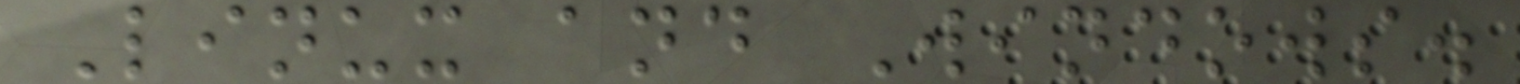Linux and Windows.
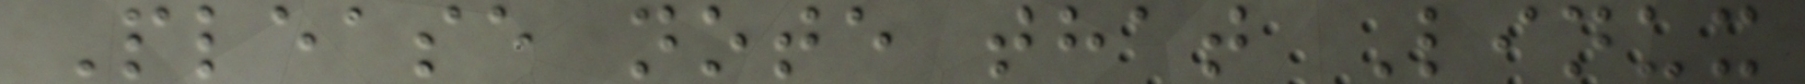Please note that Linux
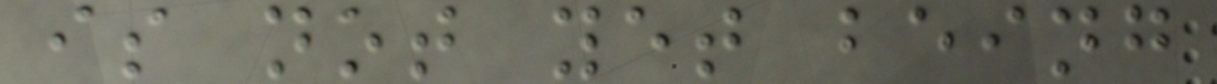is not yet being
